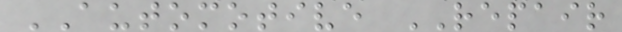AUTOMOTIVE REPAIR
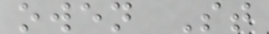owen St
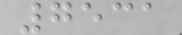7531
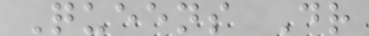Queens Dr
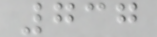737
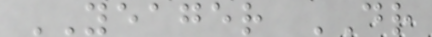YEAGER DR
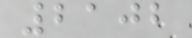2102
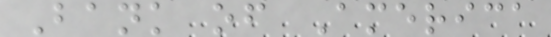Bank of America
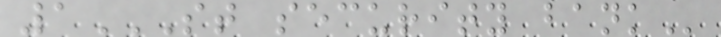1ST SECURITY BANK
